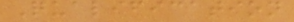Qualification
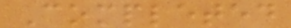Completed
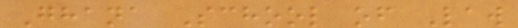Ghana School of Law
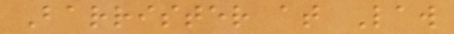Barrister at Law
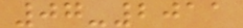07-2011
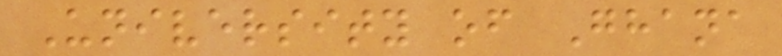University of Ghana
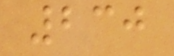230
